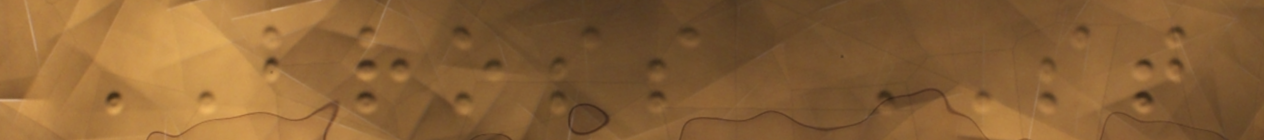BROSS ST
